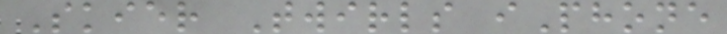Skier Twirls iPhone
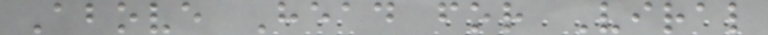Above Head for Viral
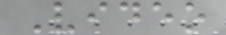Video
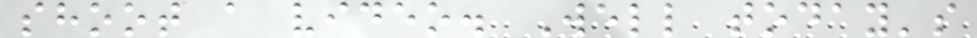shoot a video. Well today's
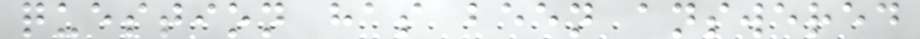question has been answered
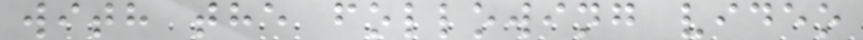with the following video
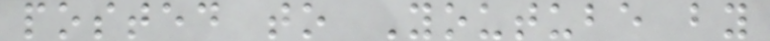posted to Youtube by
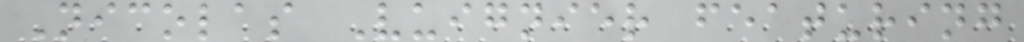Nicolas Vuignier featuring
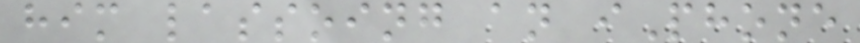him lassoing an iPhone
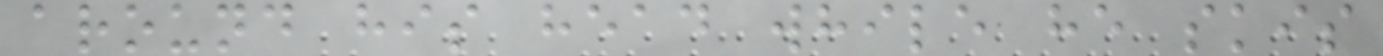around his head while he skis
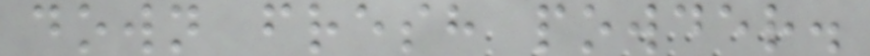down fresh powder.
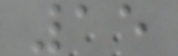15
